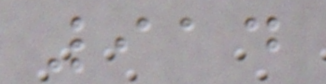914
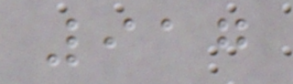917
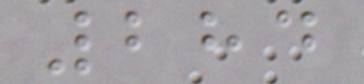284
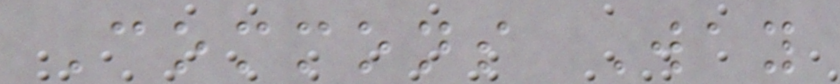Commons Way
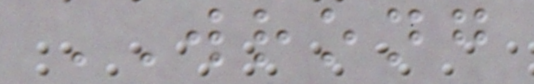WRONG
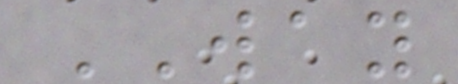WAY
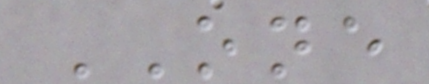ONE
